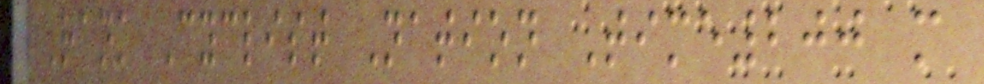Rank Cyclist Nation Time200 m
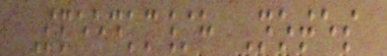Speedkm/h Notes
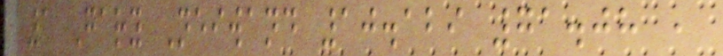1 Gary Neiwand 10.129 71.08 ,
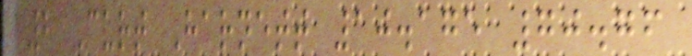2 Curt Harnett 10.175 70.76
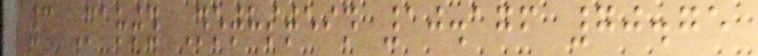3 Marty Nothstein 10.176 70.75
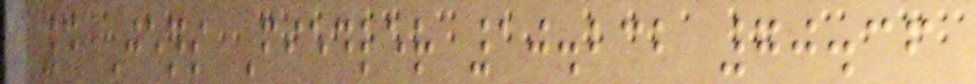4 Jens Fiedler 10.232 70.36
